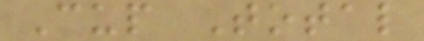Cup Total
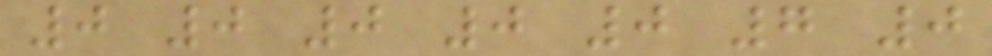0 0 0 0 0 7 0
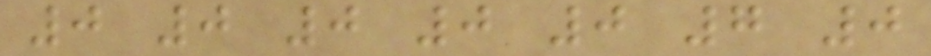0 0 0 0 0 7 0
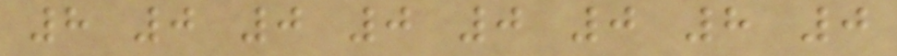8 0 0 0 0 0 8 0
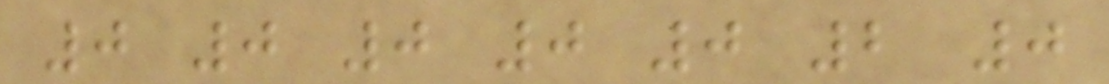0 0 0 0 0 2 0
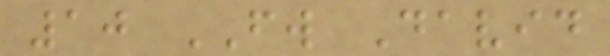10 FW David
